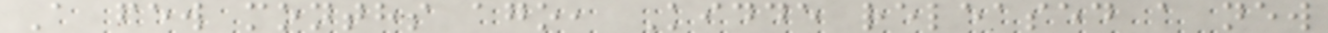A few months ago, Kidde released a new
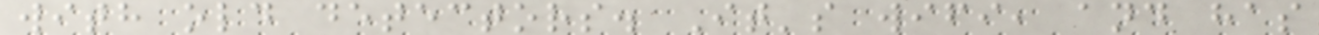with old detectors. It's wifi, and has
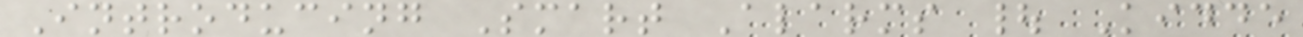Introducing Smart Alarms | Kidde
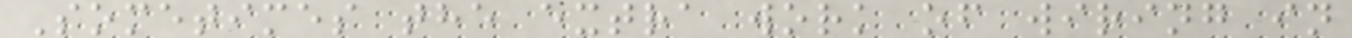Sometimes the extra work of wiring in
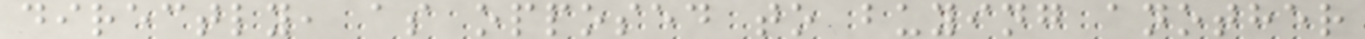directly, as opposed to buying another
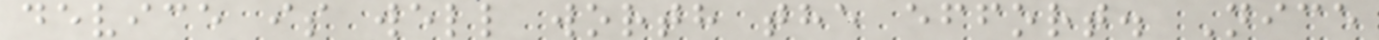device is well worth the effort. Nice
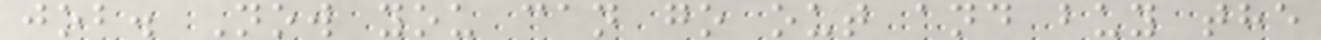job. Now you can go out and buy the
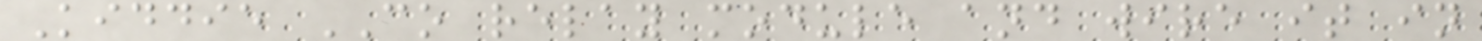Kiddie CO relay module and wire it in
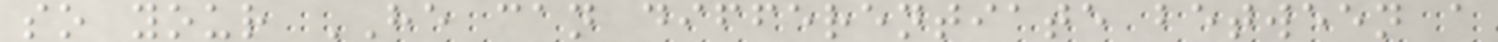so your HE can differentiate between a
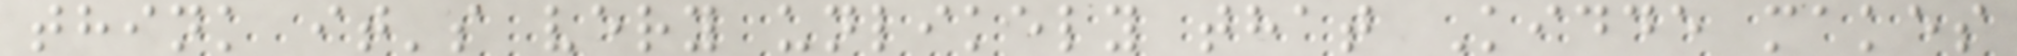think it's very unlikely that Kidde makes
